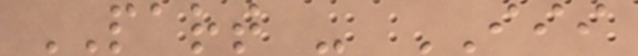PART - III
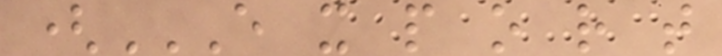(E X P O R T
